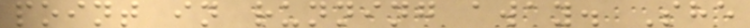point in running away. She
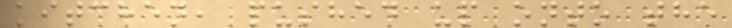kitchen, pushed up onto the
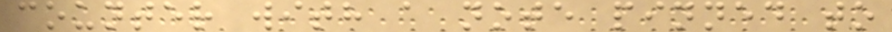counter with a note pinned to
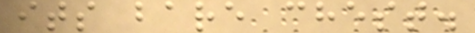its bare chest.
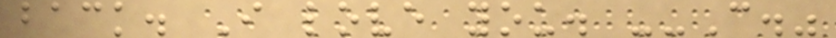back. I love you. --C."
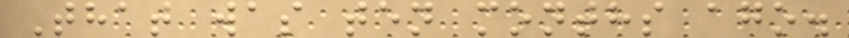That was ten months ago.
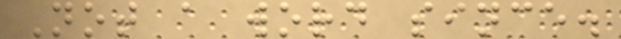Not a word since.
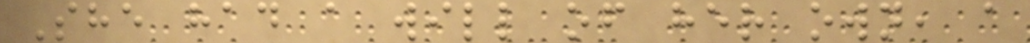She had a will of her own, a
